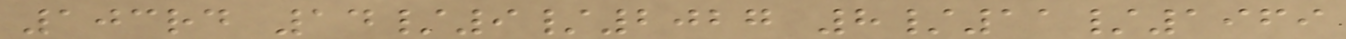103rd 14/9/2027 8/11/1969
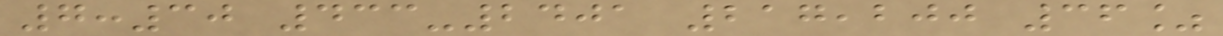7:30 433-2401 217,200 36%
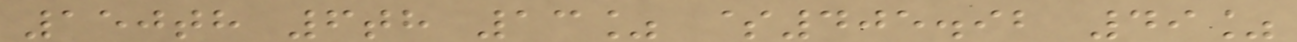150th 6th 13% $405.92 49%
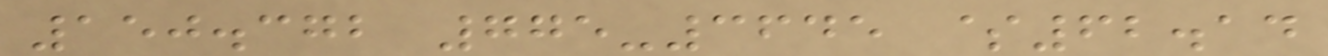150.372 775-3645 $62.14
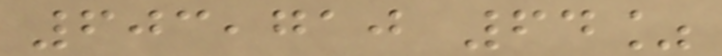603,710 64%
